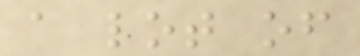a lot of
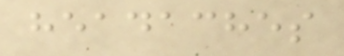headaches
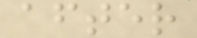after
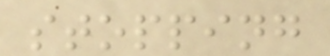stopping
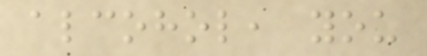alcohol, you
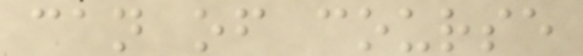can of course
